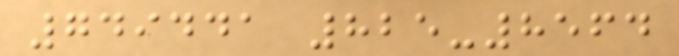749441 825-8564
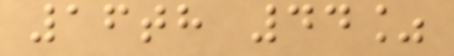16th 44%
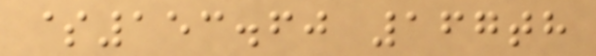$153.60 167th
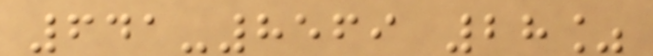641-8569 28%
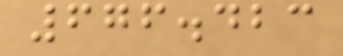676.423
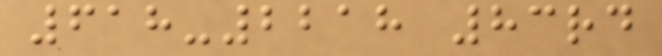618-2218 83rd
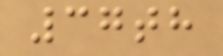37th
